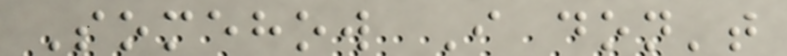Somehow I don't
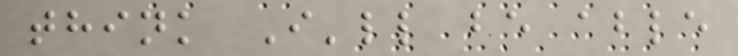think I'll be able
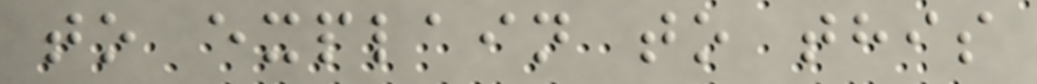to explain to this
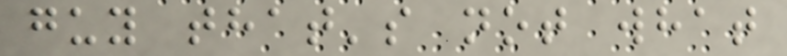guy that's not what
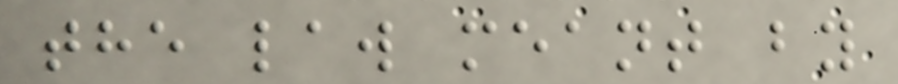the law meant by
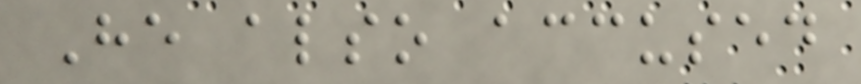He also accused
